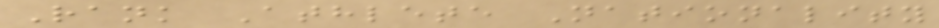Rank Athlete Nationality
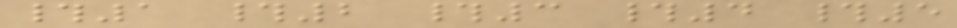#1 #2 #3 #4 #5
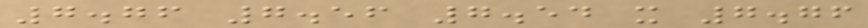7.76 7.56 7.54 x 7.76
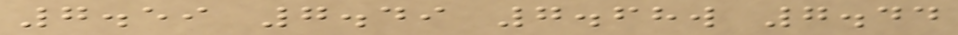7.59 7.49 7.68w 7.44
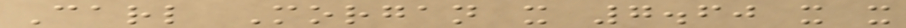Carl Morgan x 7.60 x x
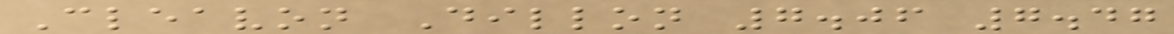Cleavon Dillon 7.06 7.47
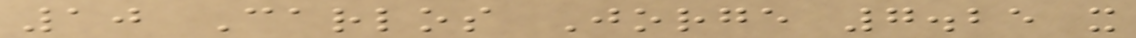10 Carlos Jorge 7.25 x
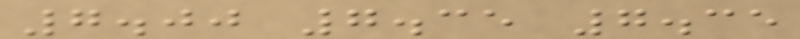7.00 7.35 7.35
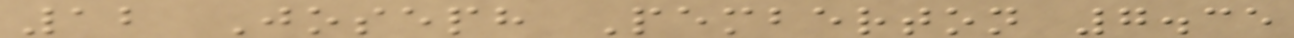12 Joseph Pemberton 7.35
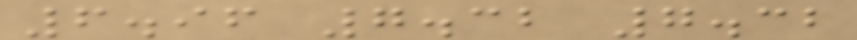6.96 7.32 7.32
